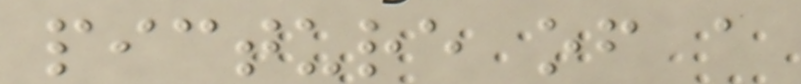picture of a
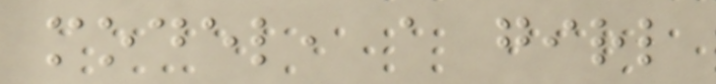model, a girl
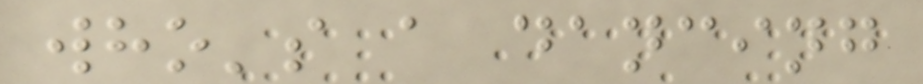who's a dancing
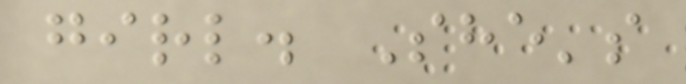girl. She's
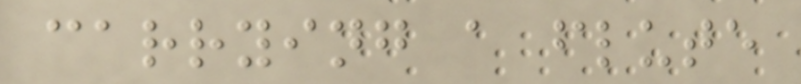carrying a flute
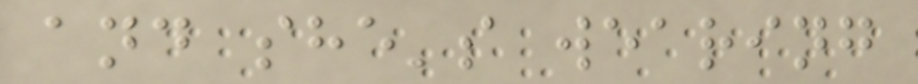and she's wearing
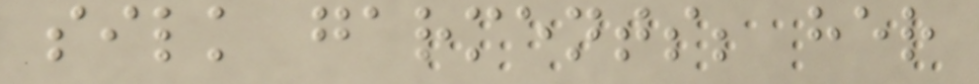silk garments; her
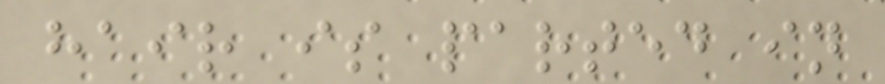hair is parted in
